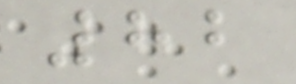82
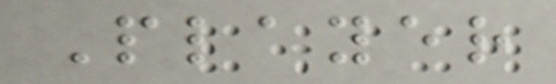Player
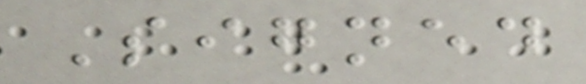Signed
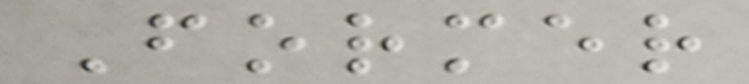Former
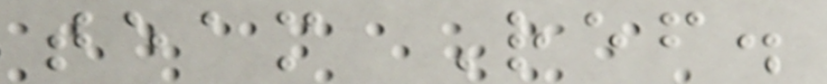team Ref.
